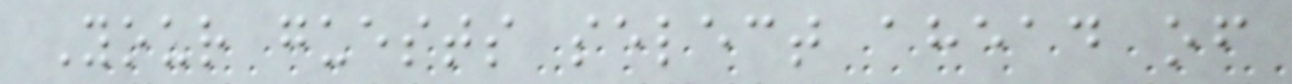Your guests select ahead of
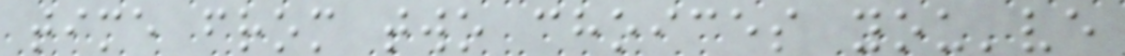time from two choices you've
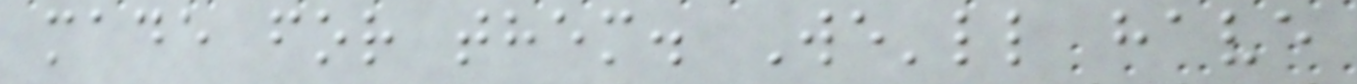made for them. We'll have
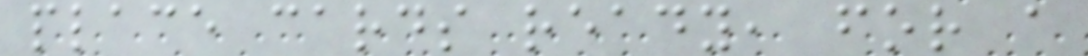place cards ready, for a
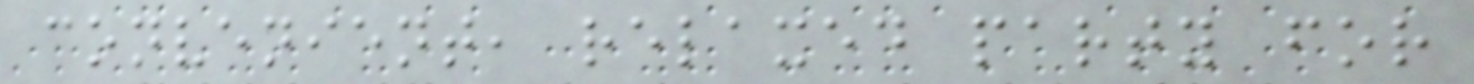convenient, relaxed party for
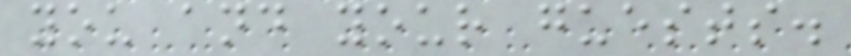you and your guests.
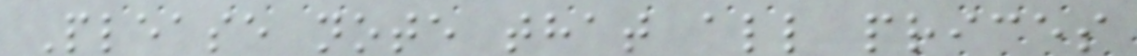Please note that all prices
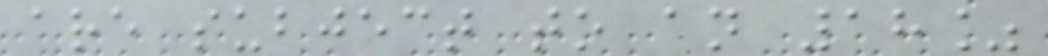are subject to an 18%
